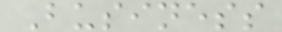Business
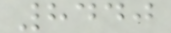8440
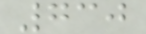730
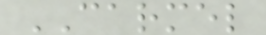CARMEL
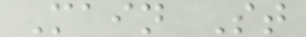Main St
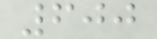600
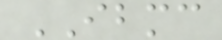IBMC
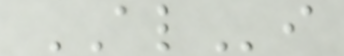ALi
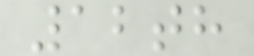12th
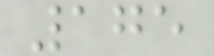175
